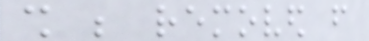shall be removed from
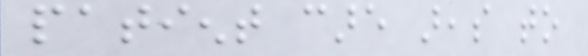patient care areas to
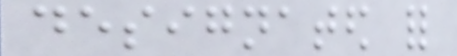designated for
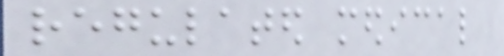regulated medical
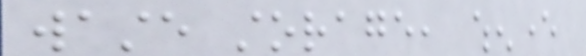waste storage, whenever
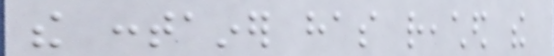the container has reached the
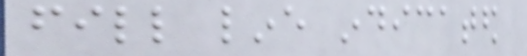fill line indicated
